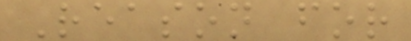Reason for
